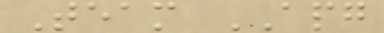Team APG
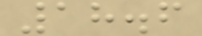18.6
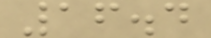16.4
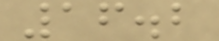16.2
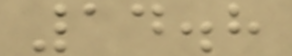14.8
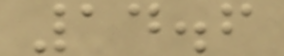14.6
